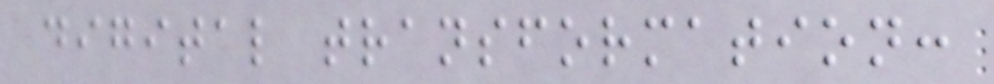digital transformation:
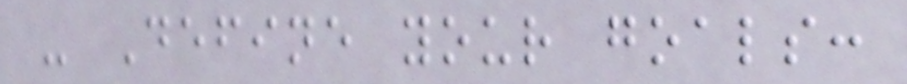- Define your goals:
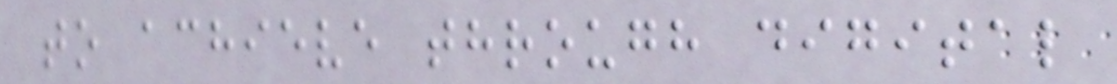to achieve through digital
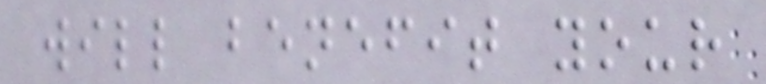will benefit your
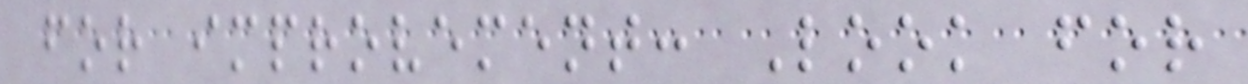for improvement: Look for
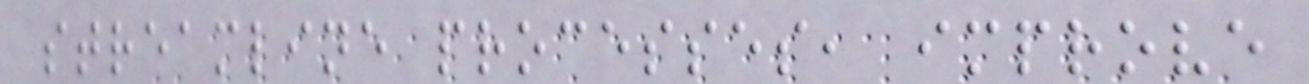streamline processes, improve
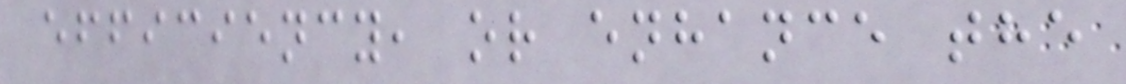efficiency, or enhance the
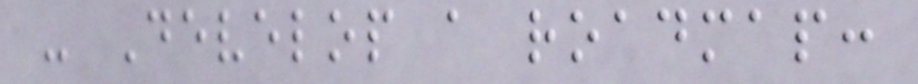- Develop a roadmap:
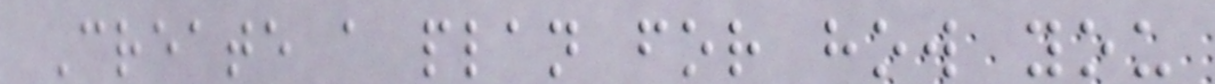Create a plan for how you
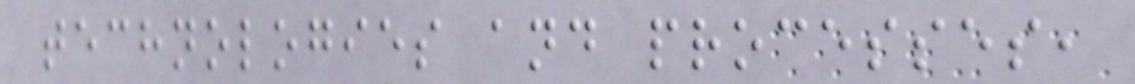technologies and processes,
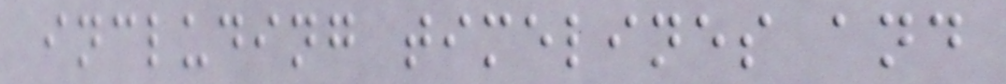including timelines and
